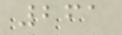261
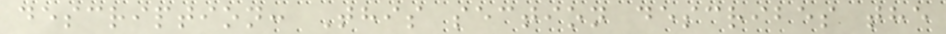description: This section describes the
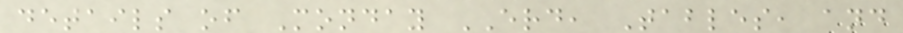details of Monday ERD, Tables, and
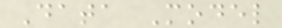Data Model
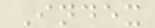Index
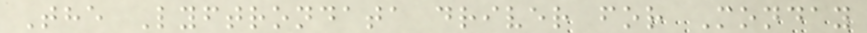The Lyftrondata driver for Monday
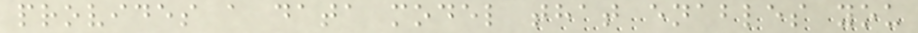provides a data model that enables you
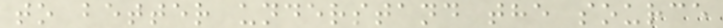to better understand the source
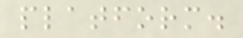platform.
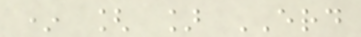* [ ] ERD
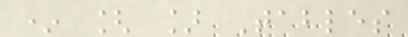* [ ] Tables
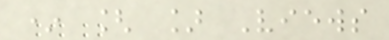* [ ] Views
